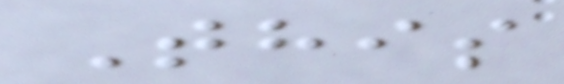This
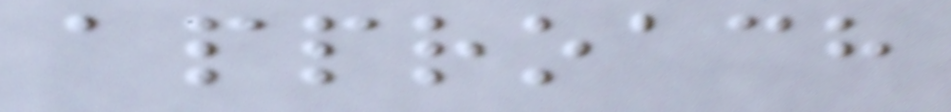approach
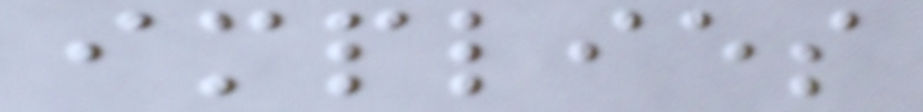implies
